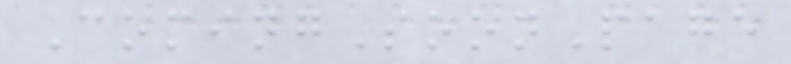ComingSoonPage
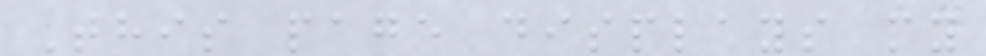This page displays my
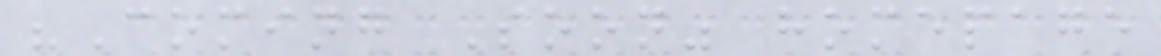"Coming Soon" homepage
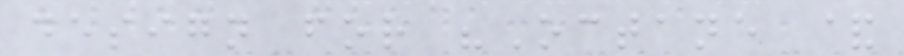design for "Octane &
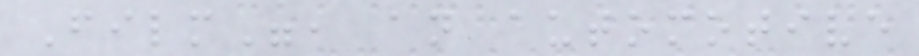Film", an automotive
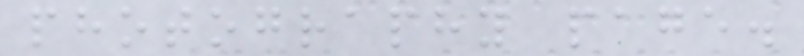photography page.
